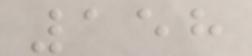158
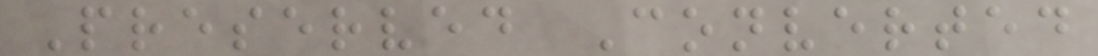Preserved Converted
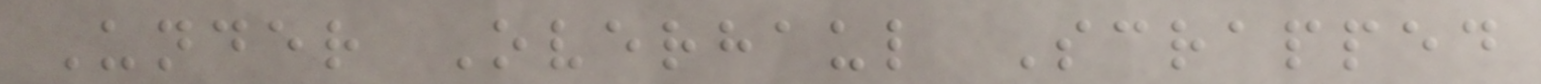Under Overhaul Scrapped
